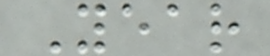Year
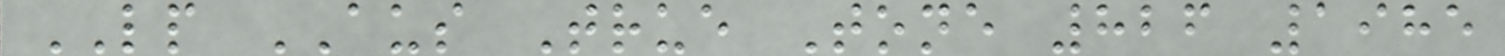LP AUS True Tone 826 1985
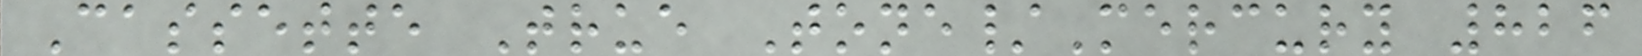Cassette True Tone/Mercury 826
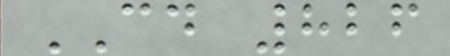CD 826
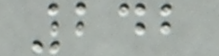242
